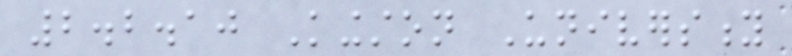2.2.10 Kingston University
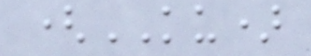(KU)
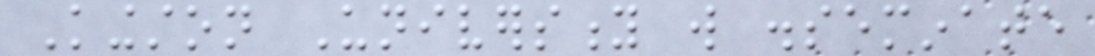Kingston University will disseminate
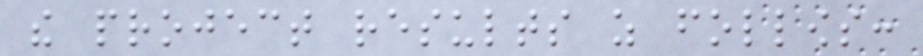the project results as follows:
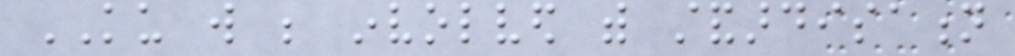KU will be involved with standardisation
